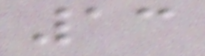13
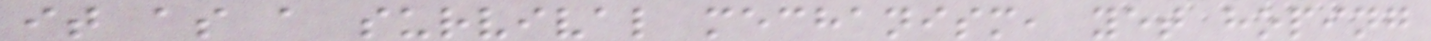it as a survival mechanism, yet hoping
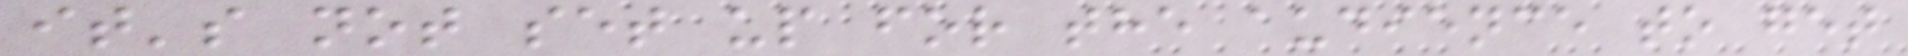it's not set up for the audience to get
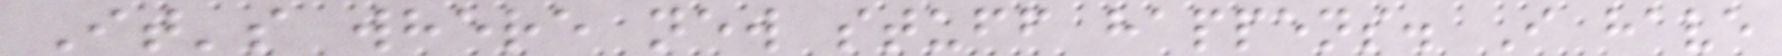It's where new stuff happens. I have
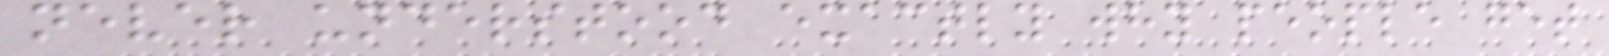never understood exactly why people get
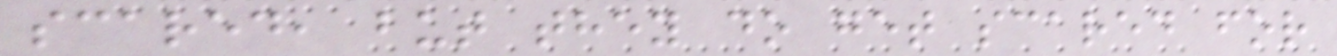scared, but they do get scared for
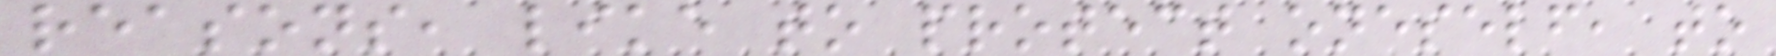reasons, like to protect oneself, to
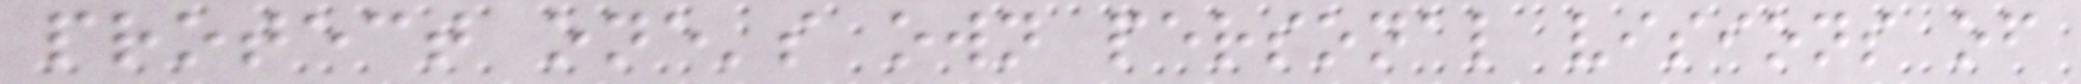protect one's own personal visions of
